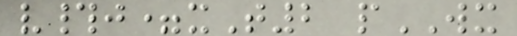v#j=xT2 pWX
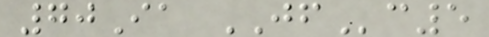70Ia JFc5
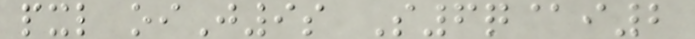pxl oiJ9s S6q@i2
